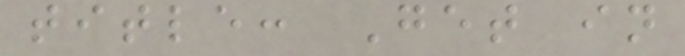title: Get in
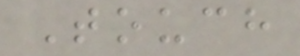Touch
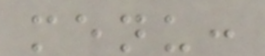menu:
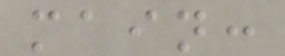main:
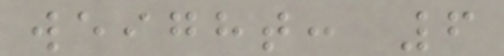weight: 6
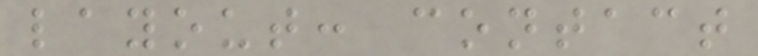layout: contact
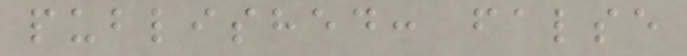published: false
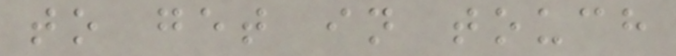to get in touch
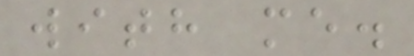with me.
